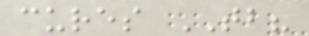cures TB?
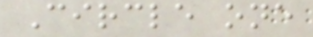Circle one
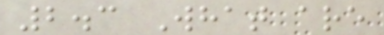2.3 What are
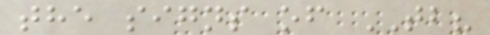the signs of TB?
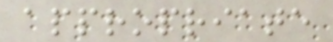appropriate
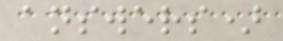answers)
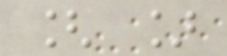[ ]
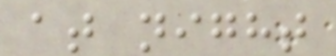at night
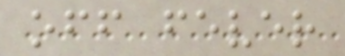off fever
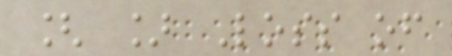[ ] Loss of
